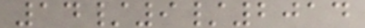14/9/2014
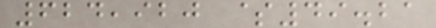624,920 $49.21
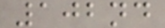102nd
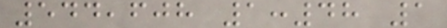544,608 1:48 1
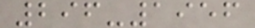296-1956
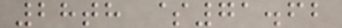28th $71.62
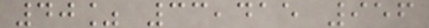40% 33,415 956
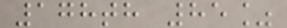178th 85%
